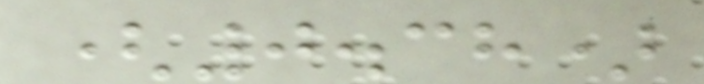(0.38)
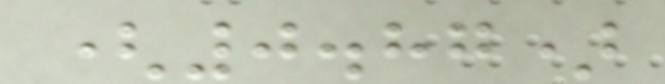(0.87)
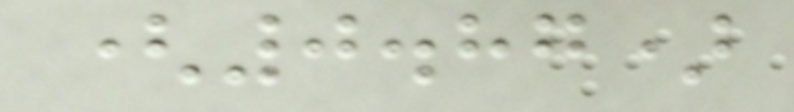(0.87)
